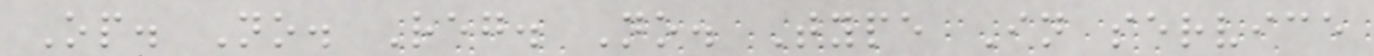Op. No. Reg. No. Type In service
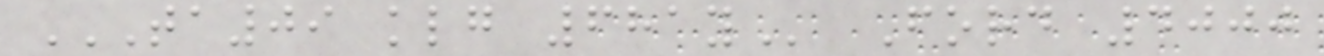TA09 KLG 681Y Ford 4000
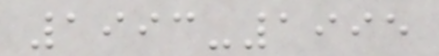1993-1995
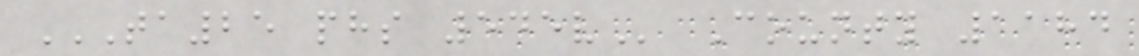TA25 PHS 545V County 1184
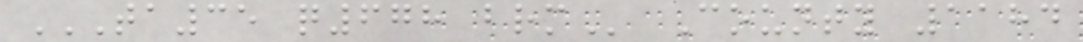TA35 Q678 BRM County 1184
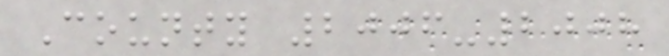County 2006-2008
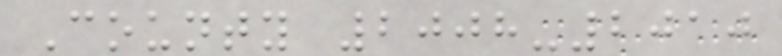County 2008-2010
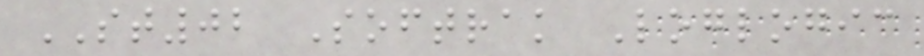ST02 Softrak Loglogic
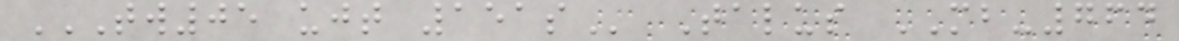TW05 UJT 151S Talus MB-764
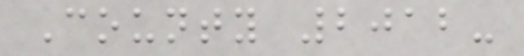County 2012-
